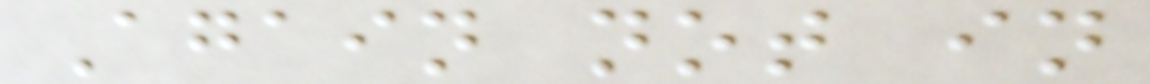Again not in
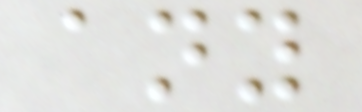any
